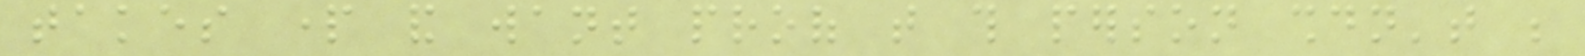takes part and want proof that this person shouldn't be
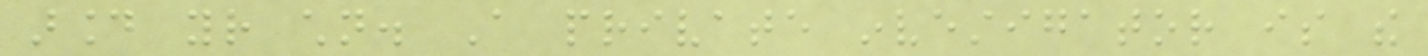around your children. A private investigator is the
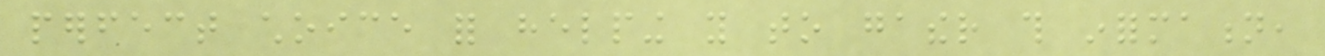perfect choice for helping you to gather this information,
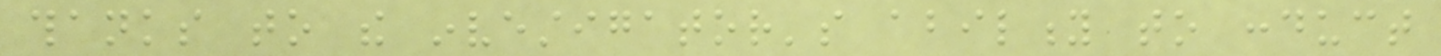thanks to the investigator's ability to conduct
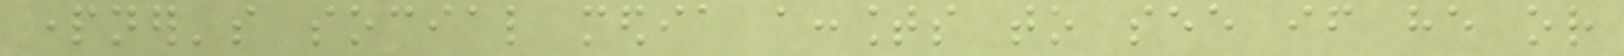partner's social media accounts to see if he or
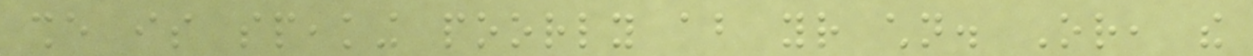she is speaking poorly about your children. Or, the
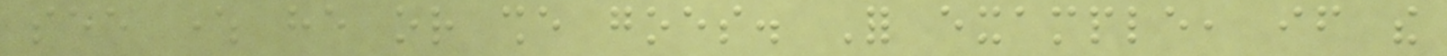see where he or she goes. For example, if the
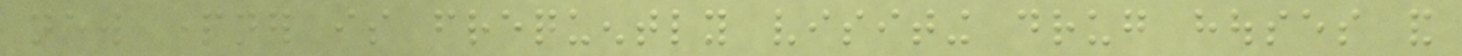new partner is frequently visiting drug houses and
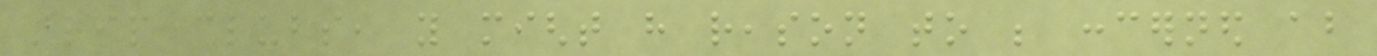strip clubs, you might have reason to be concerned about
